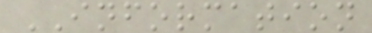INFORMATION
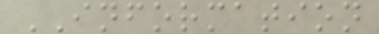INFORMATION
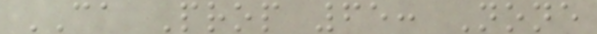CA Prop 65: None
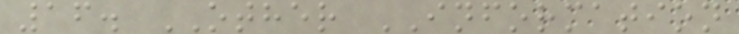16. OTHER INFORMATION
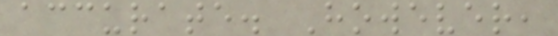accurate. However,
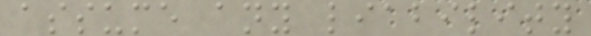assume any liability
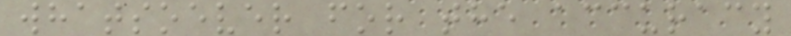whatsoever for the accuracy
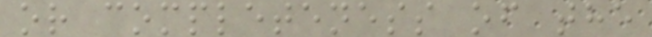or completeness of the
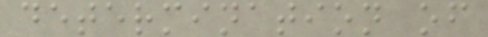determination of
